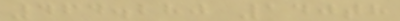464.280 140th
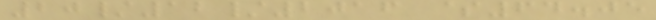20/12/2016 $64.05
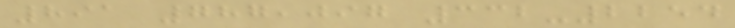891 787,097 332-2254
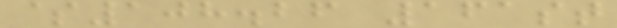$108.26 161st
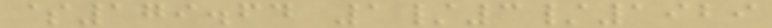$179.64 1/3/1929
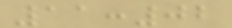11:02
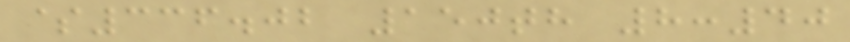$336.02 150th 8:40
